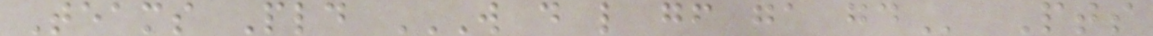Teams Pld W D L GF GA GD Pts
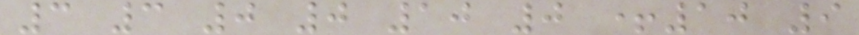3 3 0 0 10 0 +10 9
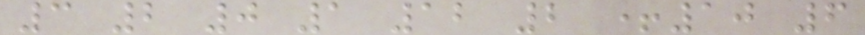3 2 0 1 12 2 +10 6
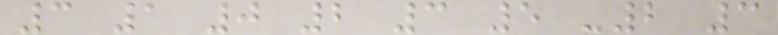3 1 0 2 3 5 -2 3
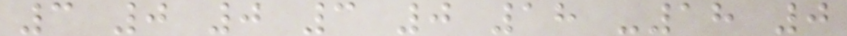3 0 0 3 0 18 -18 0
